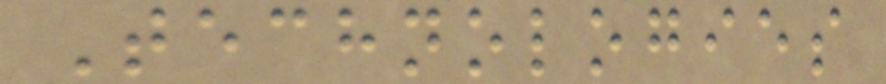Technologies
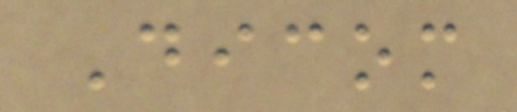Dicom
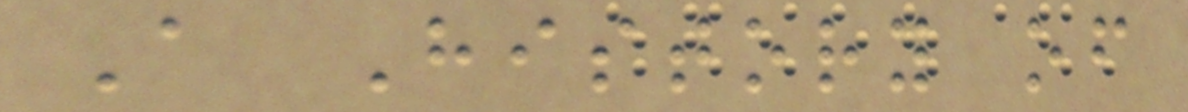A History of
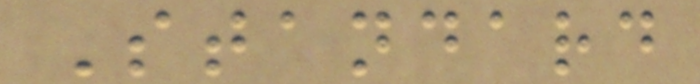Standard
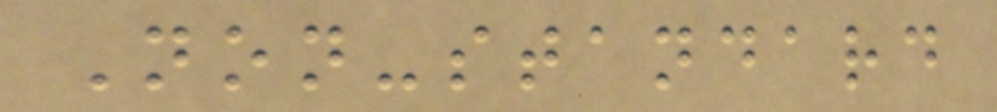Non-standard
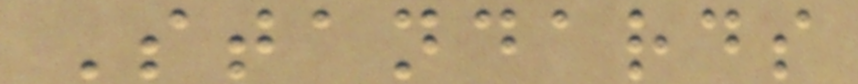Standards
